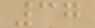37
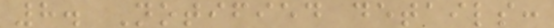8. Notified details:
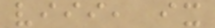viii, ix
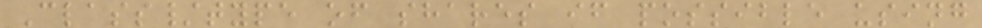Class/type of shares if possible using
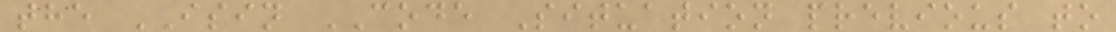the ISIN CODE Situation previous to
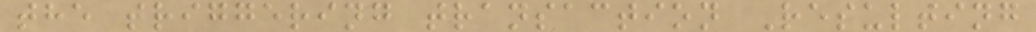the triggering transaction Resulting
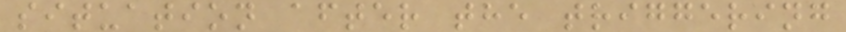situation after the triggering
